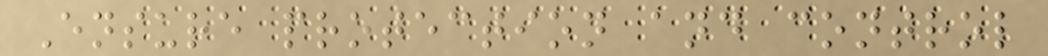Ensure protection and control
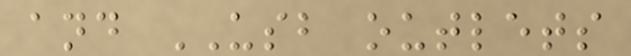and USB outlets
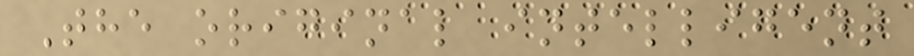The original intelligent
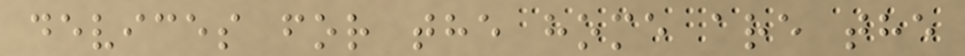devices for the home are the
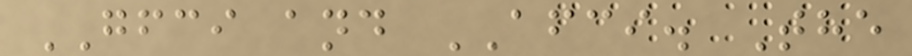GFCI and AFCI. The
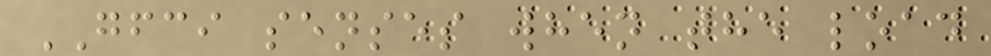GFCI senses when the load
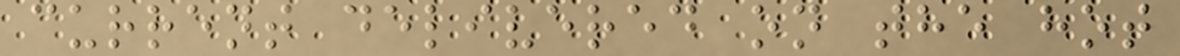current delivered on the hot
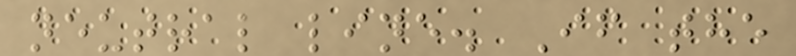neutral line. If the
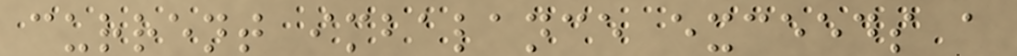current imbalance exceeds a
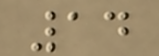14
